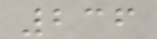236
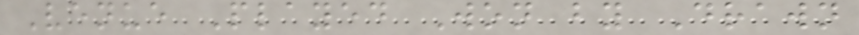Venue Played Won by Drawn
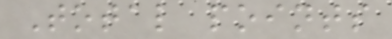Total points
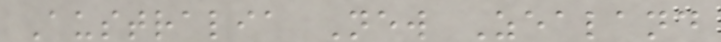Australia New Zealand
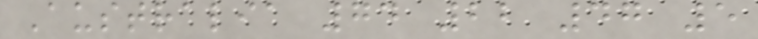Australia 74 22 47 5
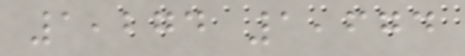1,274 1,674
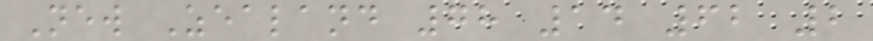New Zealand 78 14 62 2
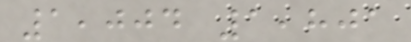1,004 1,801
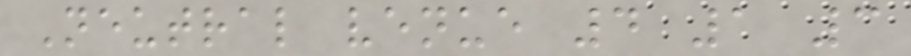Neutral venue 4 1 3
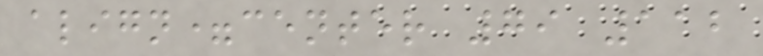align=center 79 112
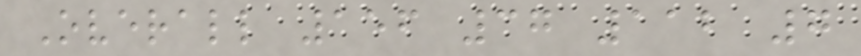Overall 156 37 112 7
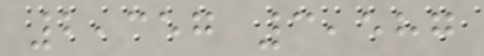2,357 3,587
